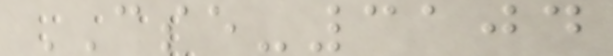CSE-3104
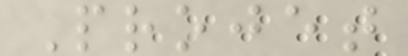Projet
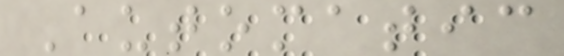Automatic
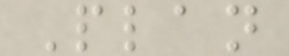Plan
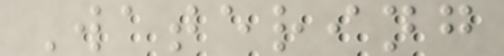Watering
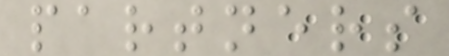partners
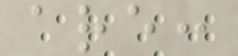are:
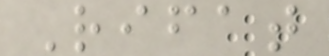Rifat
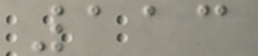113
